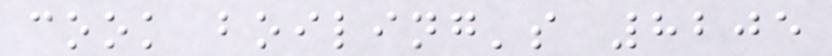cook boiling's 8205
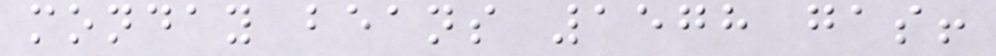monday beans 1578 gas!
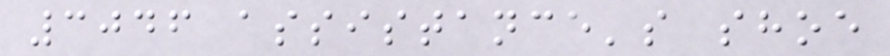3046 assistance's shoe
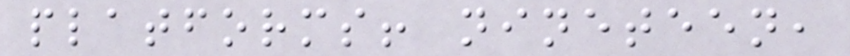platforms! nineteen,
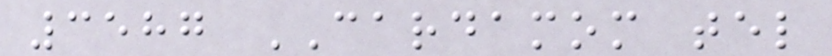3587 CARDAMOM tel
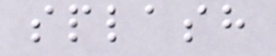splash
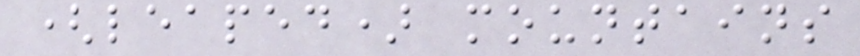(leaped) mountains
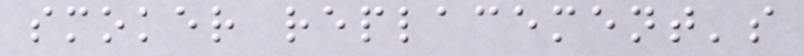smoker replacement's
